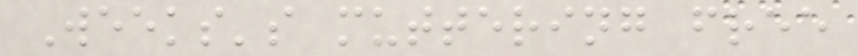Weeks's muttering free
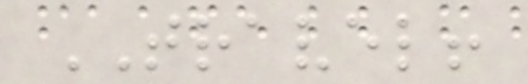TRAVEL!
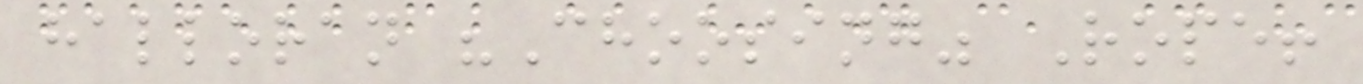halloran "Choosing" Rope!
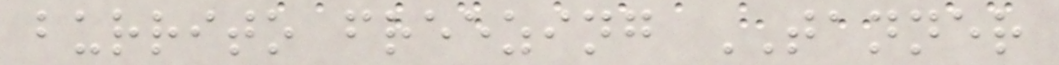burrito freezing TANNER
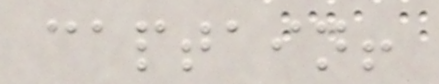captain!
